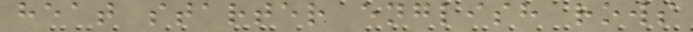heat starter english rows
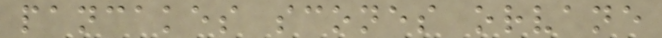pancakes scones orvane
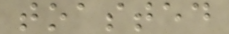toasted
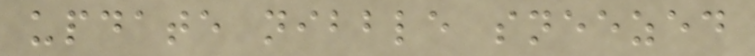update nibble sneezed
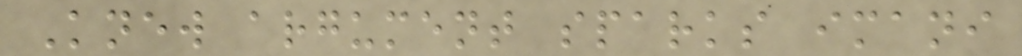Knew argument sparks imani
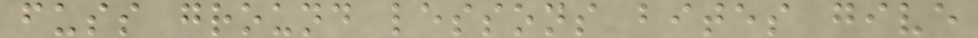fuss ground lessons bites give
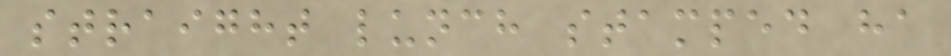straight lunch stamped ha
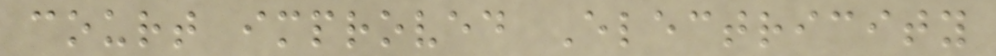court improved Electricity
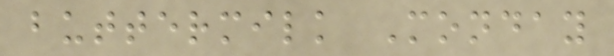buttermilk Monday
